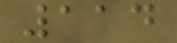114
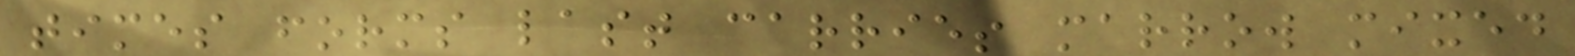times forms last carries marrow mixed
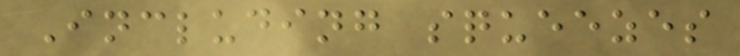Including squeezes
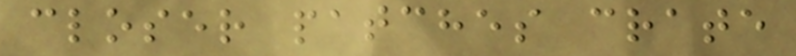closer patches crate
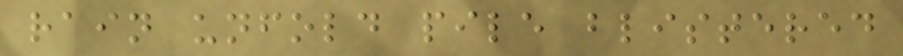rain unfold pile blistered
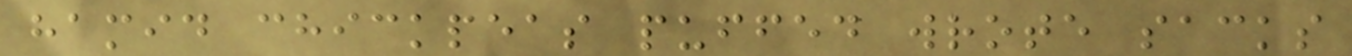hamid chickpeas puffed wrote sacks
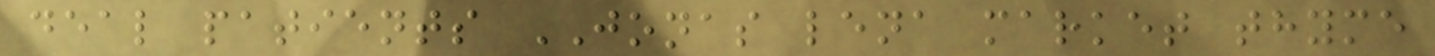deal patients JONAS lena market thyme
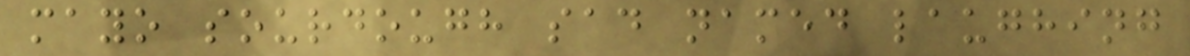mayo sourdough sad named laughing
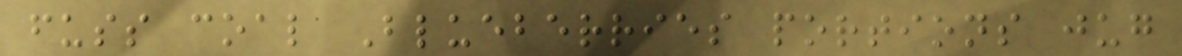fuss coal Blueberries portions jug
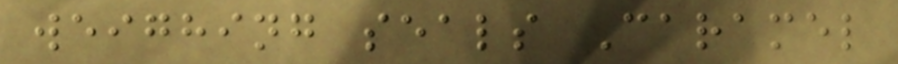weighing seals Caramel
